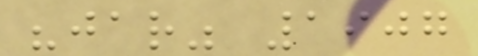"jar" 1907
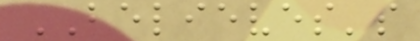BELIEVES's
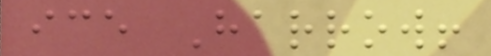ice Harrow!
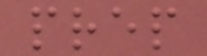prep
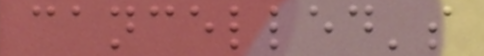cancelled's
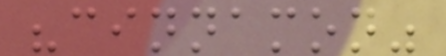"cinnamon"
